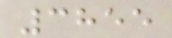3855
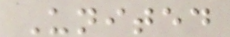United
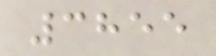3855
